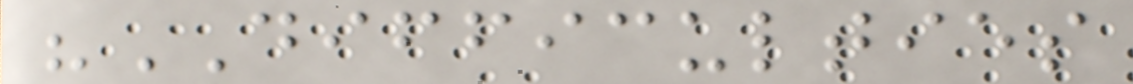"DIFFICULTIES
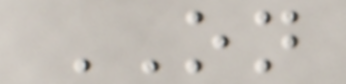ON
